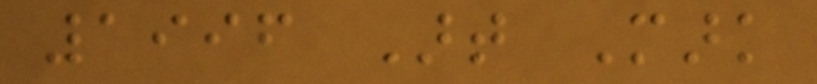1996 Art Mark
